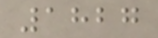1827
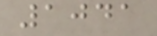1041
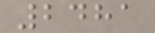2481
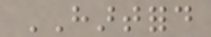HARTFORD
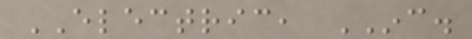ELECTRIC, INC.
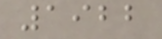1922
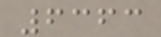6363
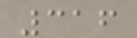316
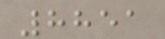8851
